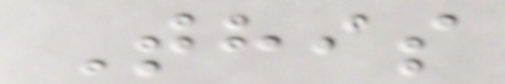This
